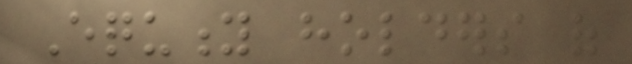Equity holders of
